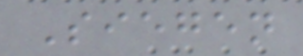Siegen
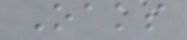Oaks
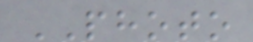PHOTO
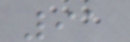91
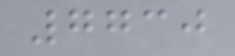7730
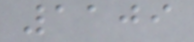1109
